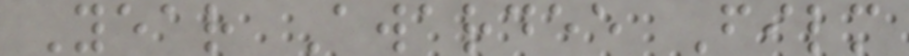Year Awardee Film
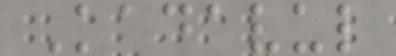Kadavul
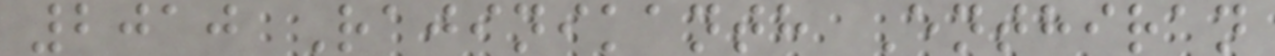2010 Rajinikanth Enthiran
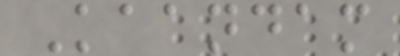Kaandam
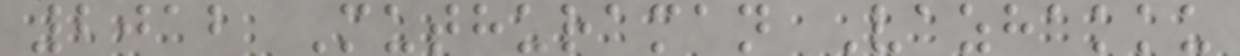2012 Muthuraman Vazhakku
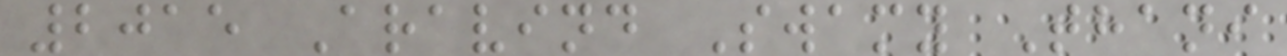2015 Aravind Swamy Thani
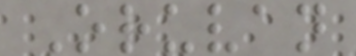Oruvan
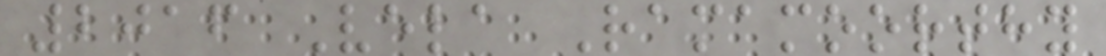2016 Vela Ramamoorthy
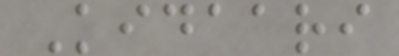Kidaari
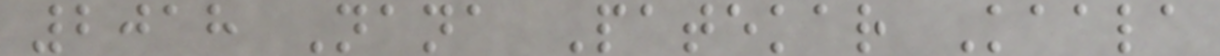2018 Nana Patekar Kaala
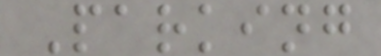Parking
